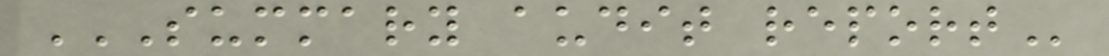SUMMARY AUDIT REPORT
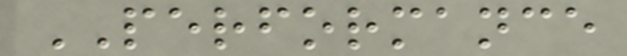PERFORMANCE
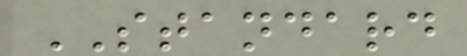STANDARD
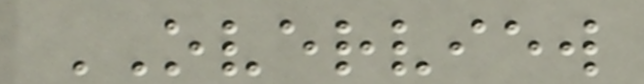OVERVIEW
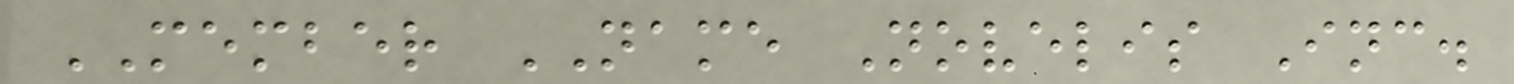MEMBER NAME Novelis Inc.
